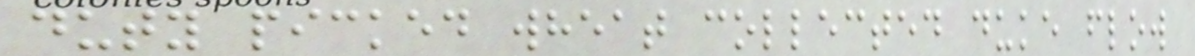duty picked wheat collected duke flow
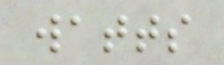watts
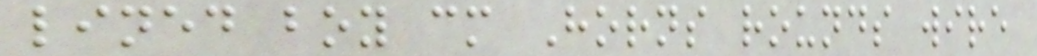lined boy cm Horns rounds wire
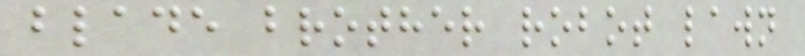blade brother robot lawn
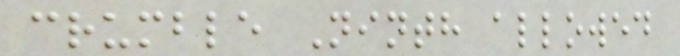crumble Ninth allowed
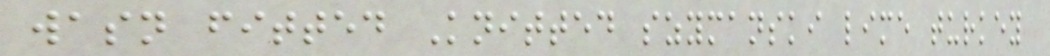wasn fitted Knitted szymanski lime turkey
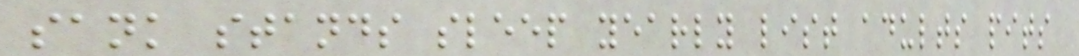sank stands sleep yearly list adults pits
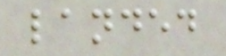landed
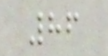86
